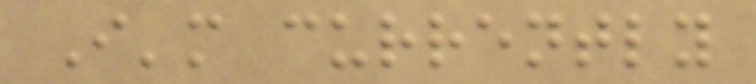I'm currently
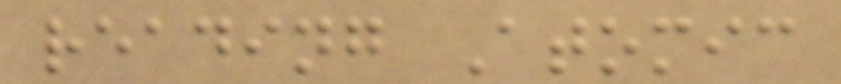reading Atomic
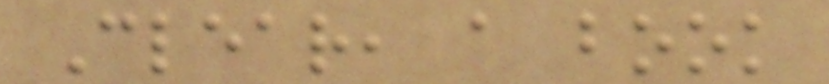Clear, a book
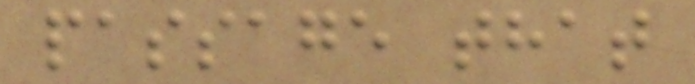passage that
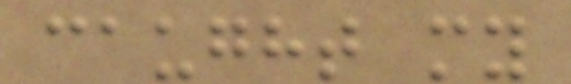caught my
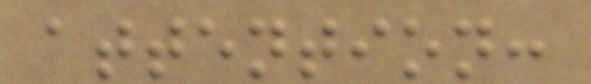attention:
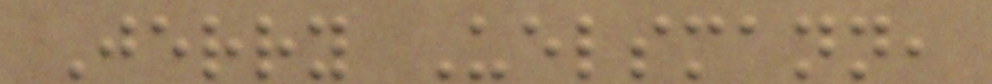Jerry Uelsmann,
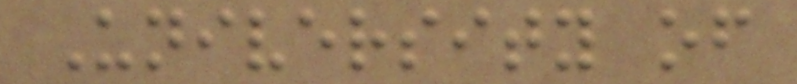University of
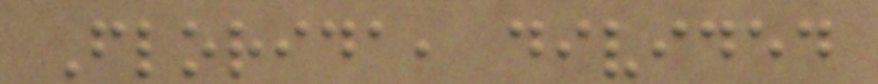Florida, divided
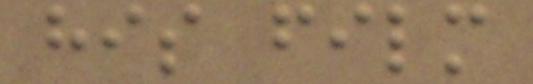his film
